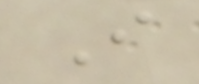I
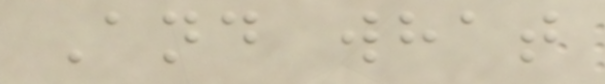And what
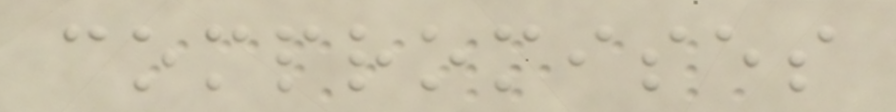compromises
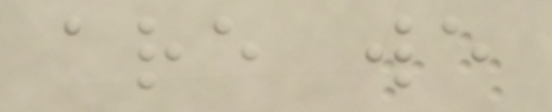are we
